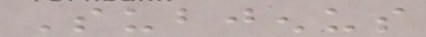Subjenus
